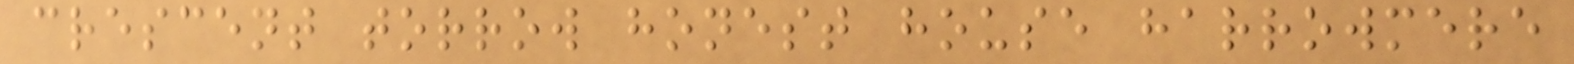crescent torrow honest house harrowmere
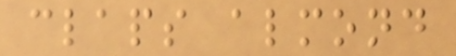claps almond
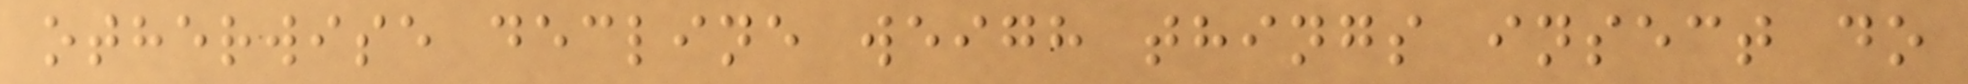otherwise decline weigh things insect do
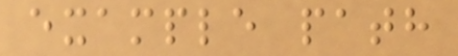example path
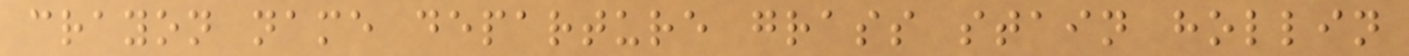crayon name departure grass stain hollin
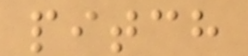pitch
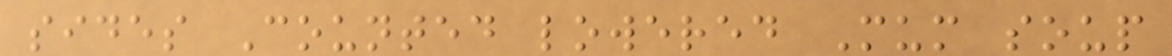sides Counted lowered Mum soup
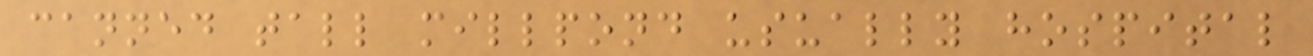canned tall millpond usually hospital
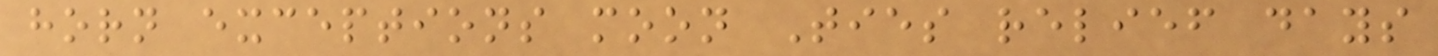horn exceptions moon Ties relief days
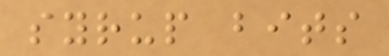syrup bits
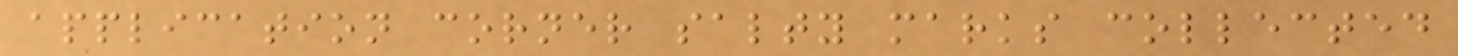application corner salty marks collected
